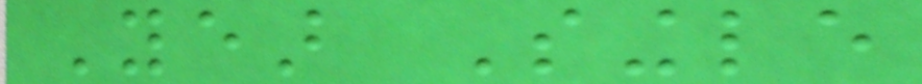Year Single
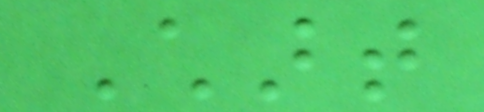Chart
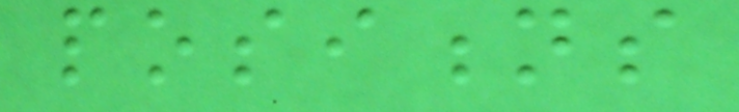positions
